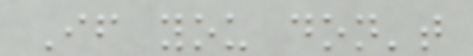If you don't
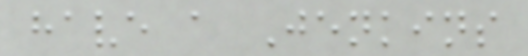have a Jenkins
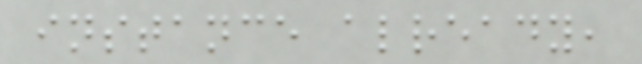instance already,
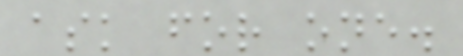ask for one.
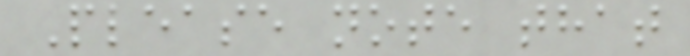Please note that
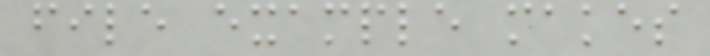file example makes
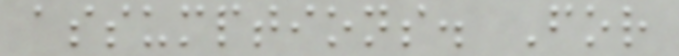assumptions. For
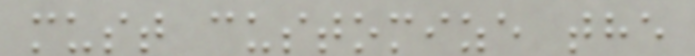must customize the
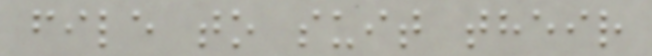file to suit their
